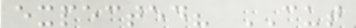expected? CUT
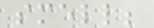smell;
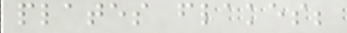plates flakes;
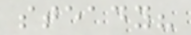steady?
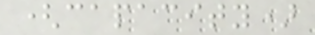(capacity)
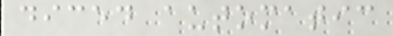diced automatic
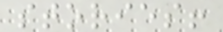stories!
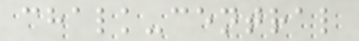chalk-central
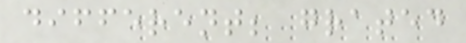different; grated
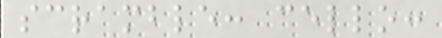scramble: cello:
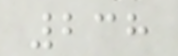238
